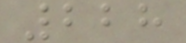228
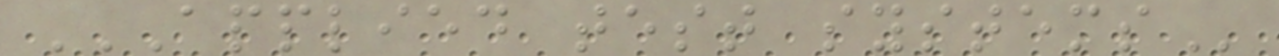APPLIED TEST SYSTEMS
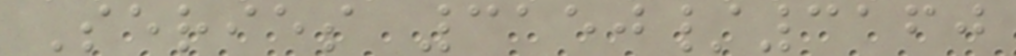Series 3150/3160
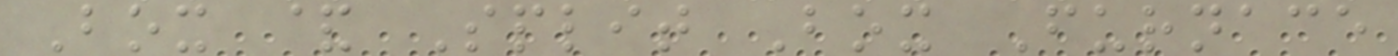Box & Split Box Furnace
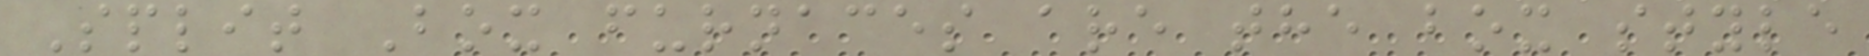Split Box furnaces are the box style
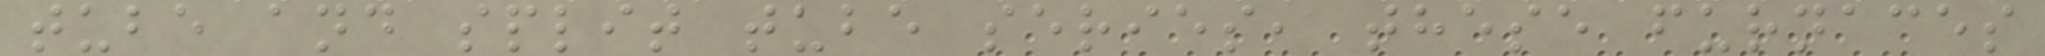tube and split tube series, these furnaces
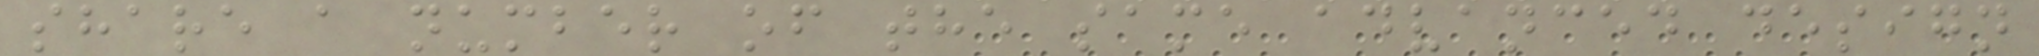share a number of the same advanced design
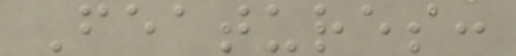Features:
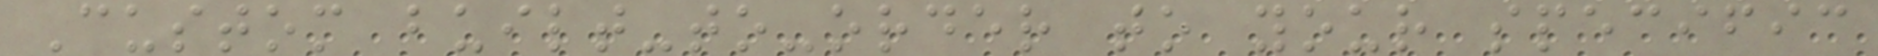Custom built-to-order to your specific
